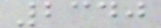2340
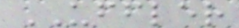UFFLER
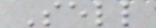Sell
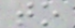to
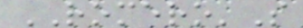ROMERO'S
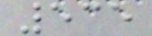535
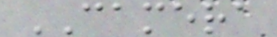CAMERA
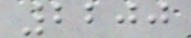2200
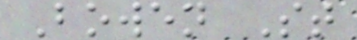Bowen St
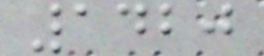1420
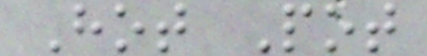Hot Pot
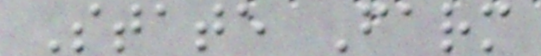State Farm
